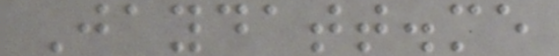Jaydatt.me
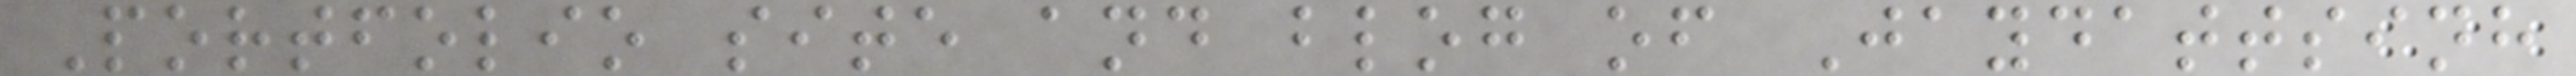Portfolio site and blog of Jaydattsinh
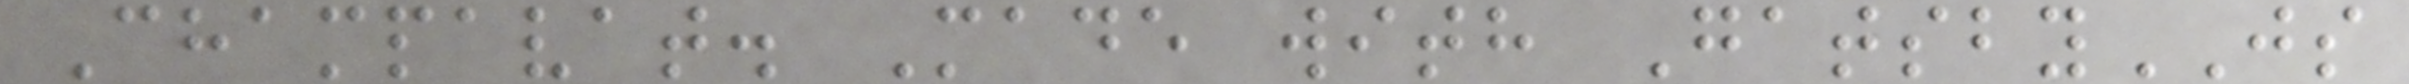Champavat. Made with GatsbyJS
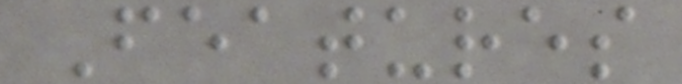Features
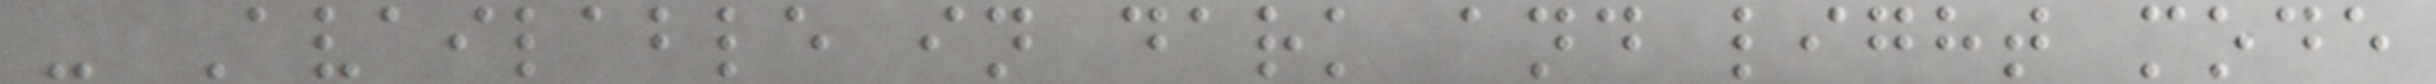- Available in dark and light mode
